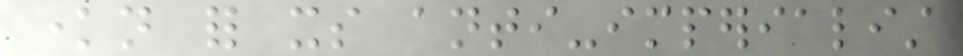known for its anti-imperialist
